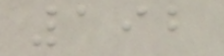192
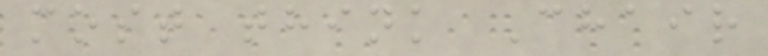most think Chair
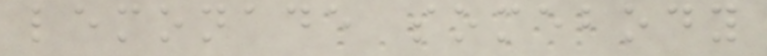lemonade somebody
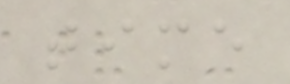time
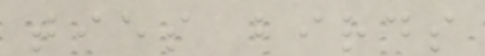ties birds
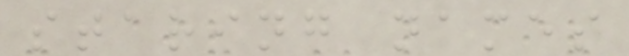staring names
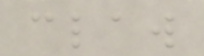claw
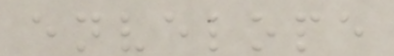envelope
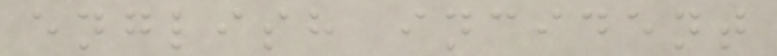english incident
